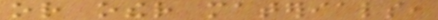or other materials,
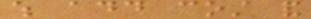which add cost and
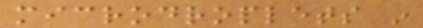microdroplets in
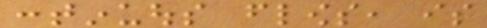continuous flows, is
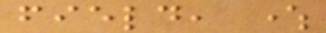field, where
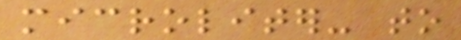microliter- to
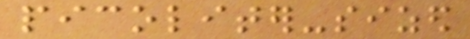picoliter-sized
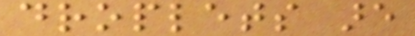droplets are
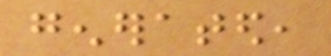generated,
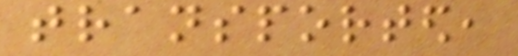transported,
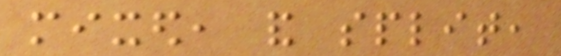mixed, and split,
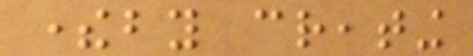thereby creating
